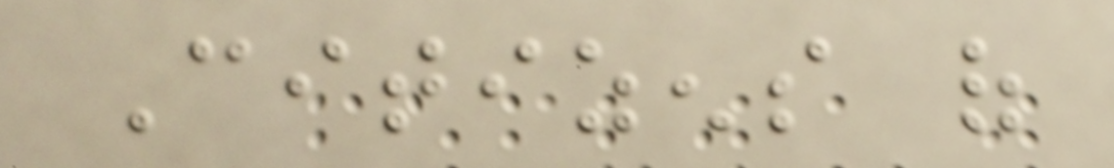Citizens of
